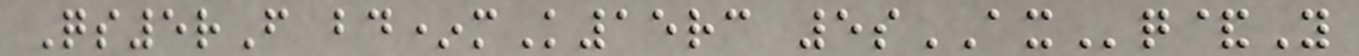Qs5rF bd*mK15rc 5sAXq&Y
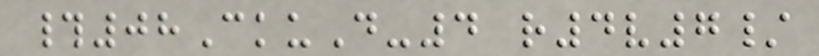#08CkuD-4 r4v7/
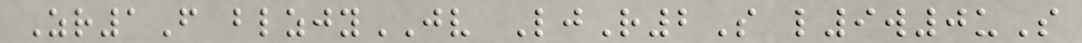Zr1F blzjyJV LjR2S l9w0uS
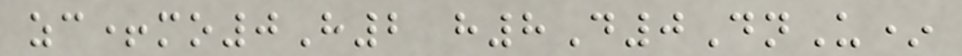zc+mo0H2 h8D0DnU*
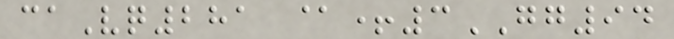caVq281 @+3GG94
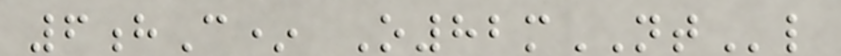6hC* O82mNTl
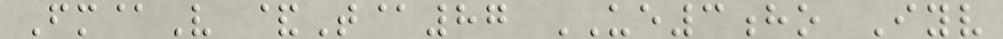Fm@V &T@87 UE3ho Iyv
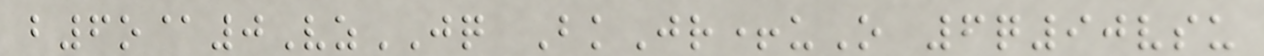b6o@0VzJQ BkJr+uO 6q90vsu
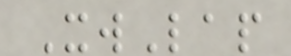XwLap
